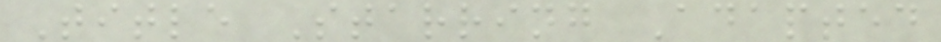Title Starring Adapted
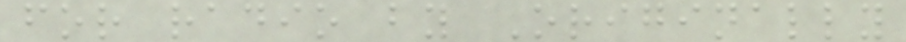for radio by Originally
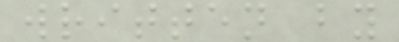written by
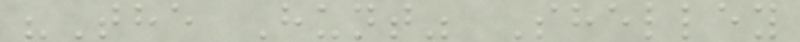"The Hunt" Shelley
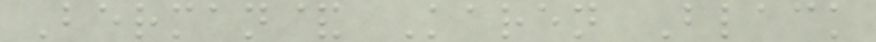Berman& Karen Black
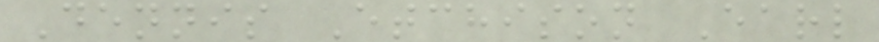Dennis Etchison Earl
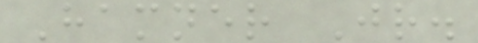Hamner Jr.
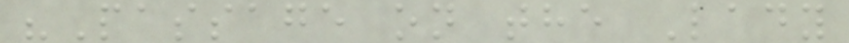"Passage on the Lady
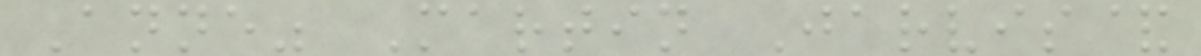Anne" Martin Jarvis&
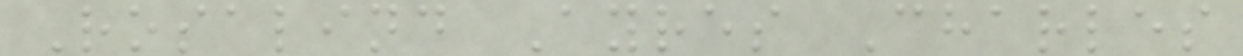Rosalind Ayres Charles
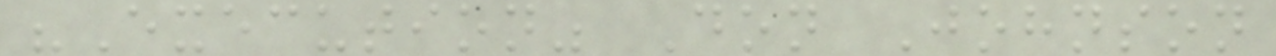"Execution" Don Johnson
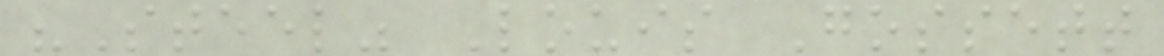"Steel" Louis Gossett
